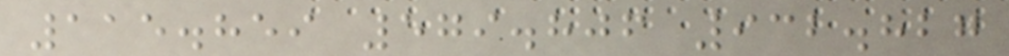115.859 579.806 932.827
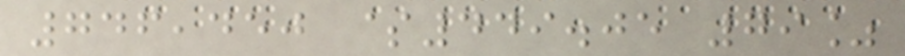746,450 $449.05 79%
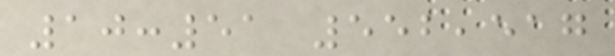10:51 552,517
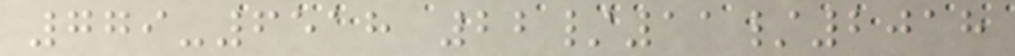779-6518 22/11/2018
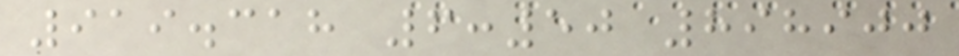919.318 6:50 898900
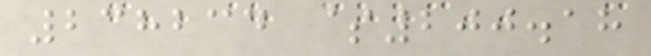238234 $200.18
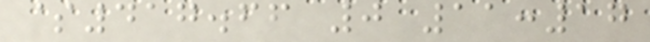$417.66 0 11:17
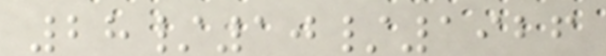28/10/1926
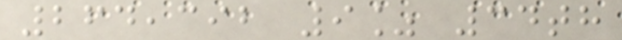264,392 9% 34th
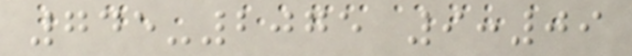745-2075 9:09
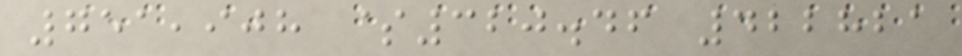751,908 $320.46 422821
